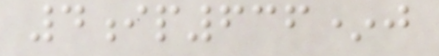4ip636*j
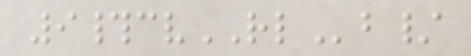9#cvRLb/
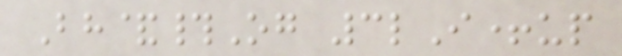Bh&#Og 3lI+up
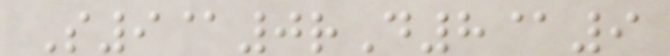S9@0rD8@9
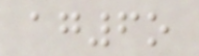ag6o
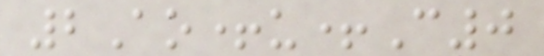2Ao+u+C0
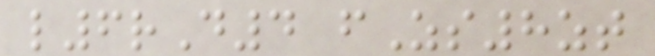l6rD4 fZs8zt
